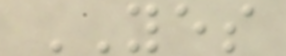YES
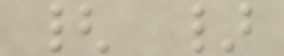{ }
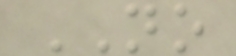NO
